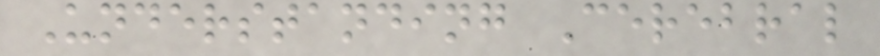Understanding Cerebral
